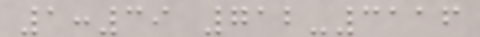1:39 712-3116
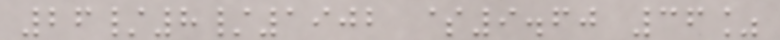26/8/1902 $9.60 36%
